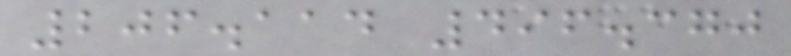206.114 496.370
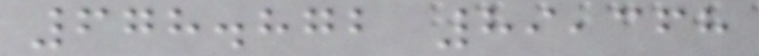678.872 89,368
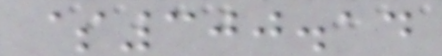$300.14
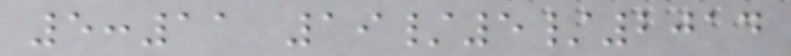5:11 19/5/2014
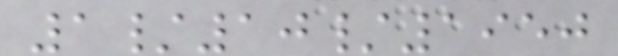1/10/1950
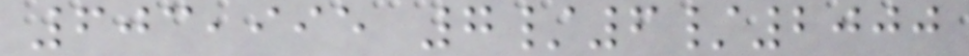603,995 7/6/2000
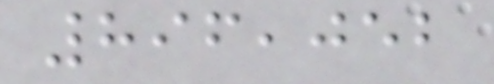896,052
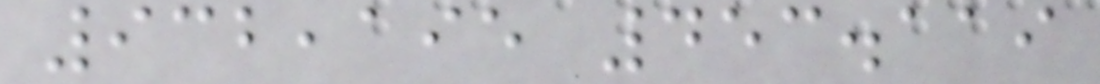932,195 453.119
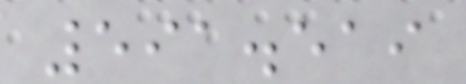591.519
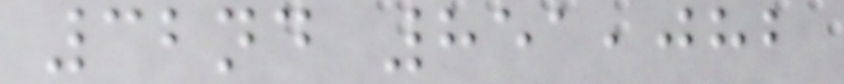32nd 851,082
